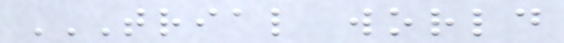TRIAL WORLD
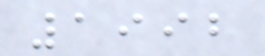1992
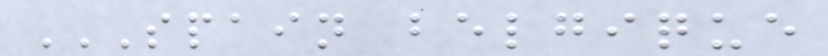SPAIN BELGIQUE
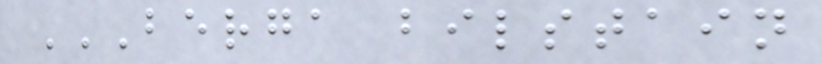BERGA BILSTAIN
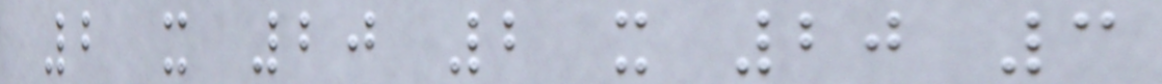2 x 20 2 x 20 3
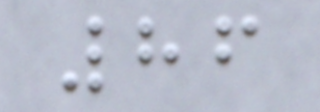86
